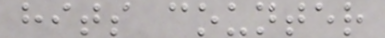hits counter
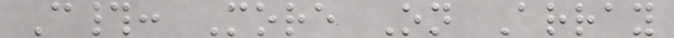C#: More On Array
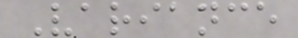Variance
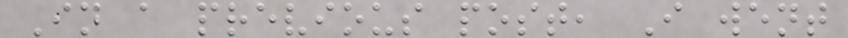In a previous post, I went
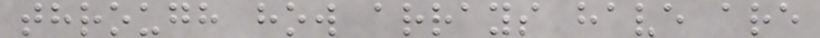through how arrays have are
